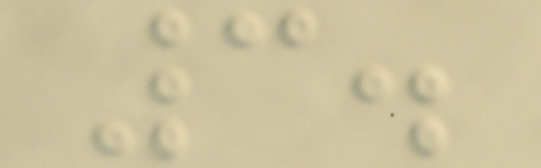3.
